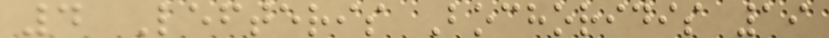4 Lefteris Bochoridis 19
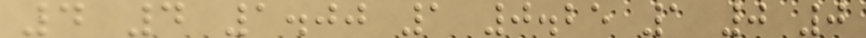4 4 1.00 1 0.25 1 0 0
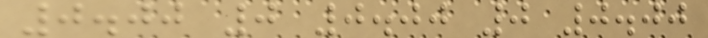0.00 0 0.00 0 0.00
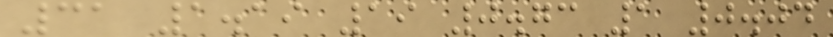31 1.19 19 0.73 1 0.04
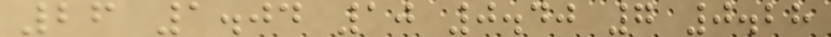26 1.04 10 0.40 7 0.28
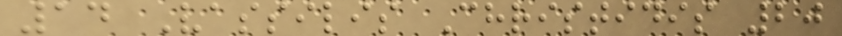14 Vassilis Christidis 20
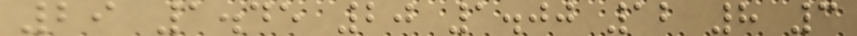29 1.45 20 1.00 12 8 3
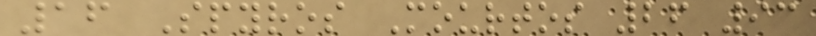16 Spyros Mourtos 26 93
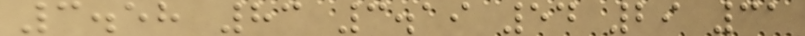3.58 83 3.19 54 29 31
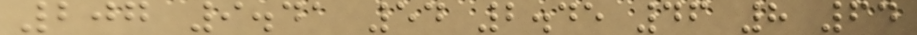207 9.41 54 2.45 46 8 64
